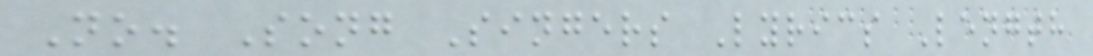No. Song Singers Lyrics Length
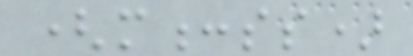(m:ss)
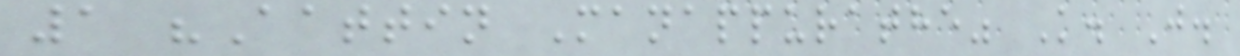1 "Aattin Manappurathe" K. J.
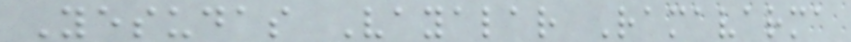Yesudas Vayalar Ramavarma
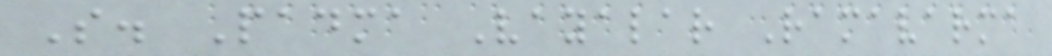S. Padma Vayalar Ramavarma
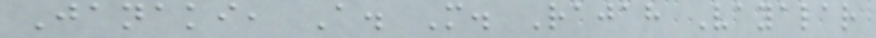Janaki, A. M. Rajah Vayalar
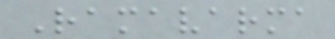Ramavarma
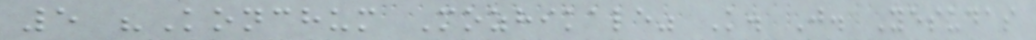5 "Konchum Mozhikale" K. J. Yesudas
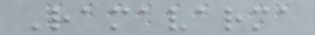Ramavarma
